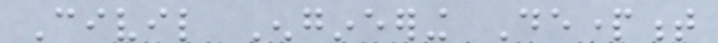Civil Engineering Department
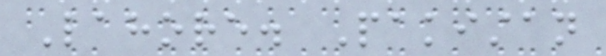Lahore. Pakistan
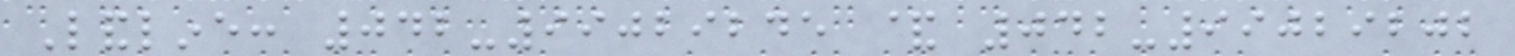Landline: 042-99029245 & 042-99029202
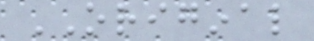ORIGINAL
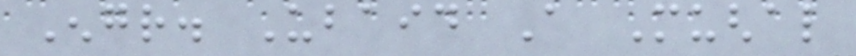Engr. Ubaid A Mughal
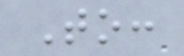To:
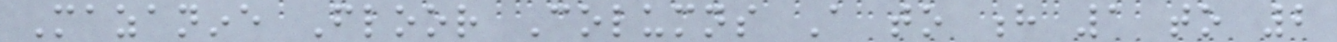Mazanine Floor Columns A to h 1 to 2
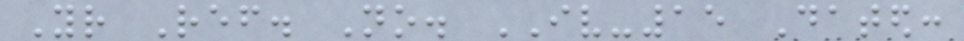Your Ref. No. IV-15 Dated:
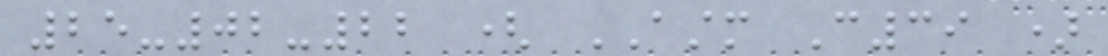25-02-22 ( ASTM C39 )
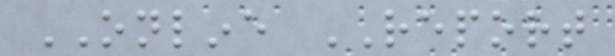ONLINE REPORT
